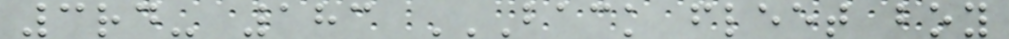3rd- 183 BACK FLEET BOY
